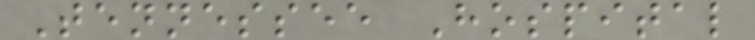Tennessee Hospital
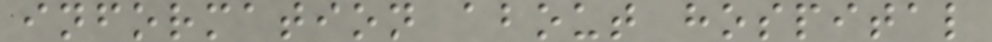information about hospital
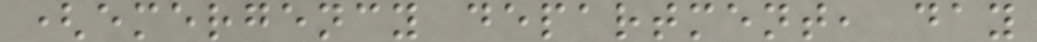(emergency department, day
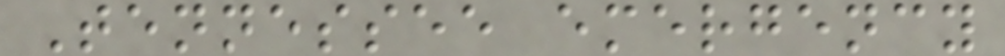Tennessee emergency
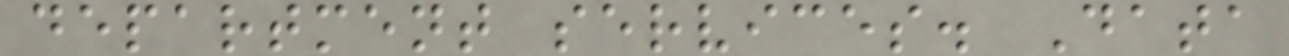department services. Data
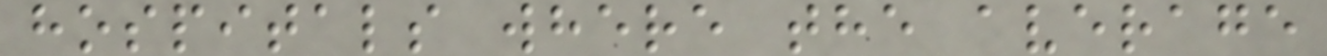hospitals where the average
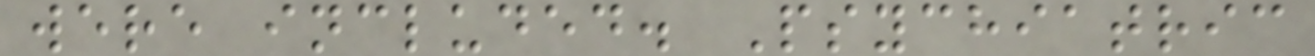were included. Psychiatric
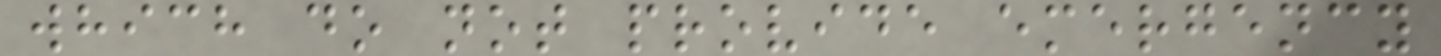which do not provide emergency
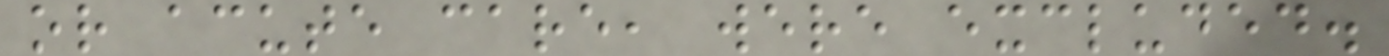or acute care, were excluded.
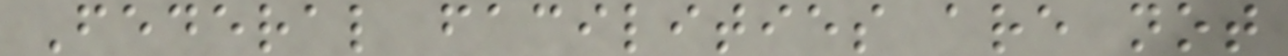Federal facilities are not
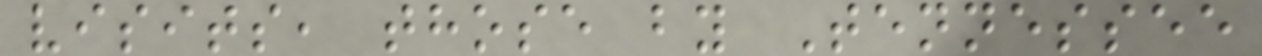visits, those by Tennessee
